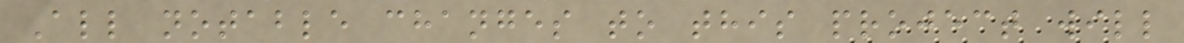All notable changes to this project will
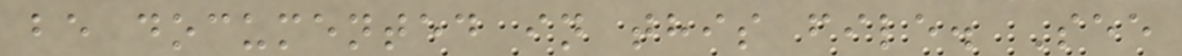be documented in this file. See
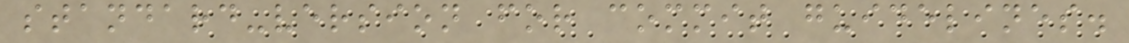standard-version for commit guidelines.
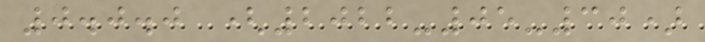0.0.0 (2022-05-30)
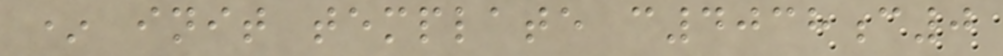* init template c4038c0
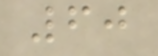60
